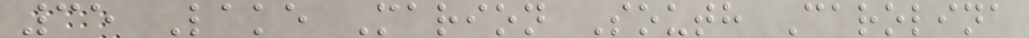35 Lake Marion South Carolina
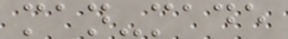man-made
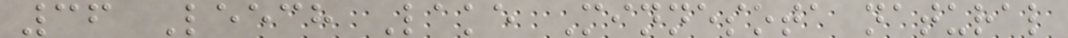36 Leech Lake Minnesota natural
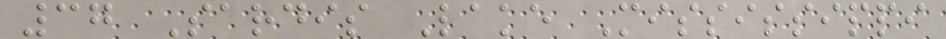37 Sardis Lake Mississippi
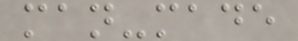man-made
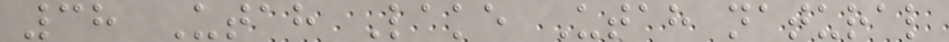38 Utah Lake Utah natural
